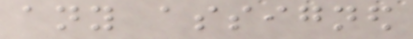any assigned
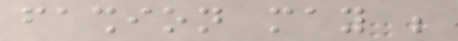fashion may be
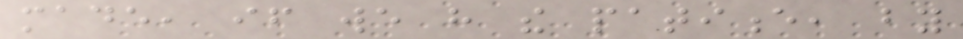made, if we have the patience, by
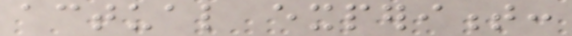actual experiment:
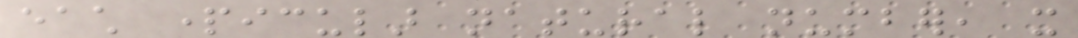each particular natural number, it
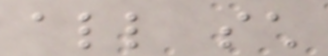all such
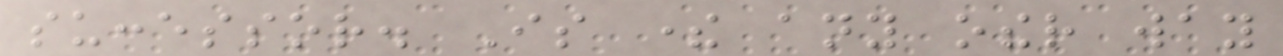successor. Is there any other way
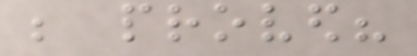be proved?
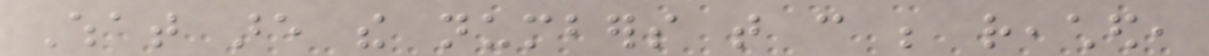What are the numbers that can be reached,
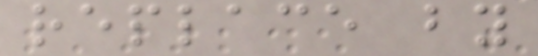replace by
